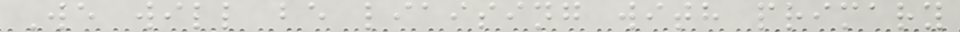We will be liaising with primary
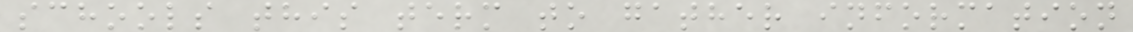schools this term to gather information
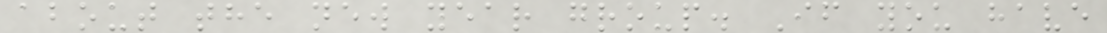about the new year group. If you have
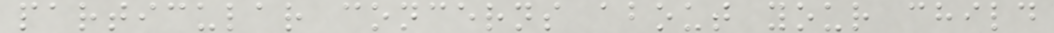particular concerns about your child
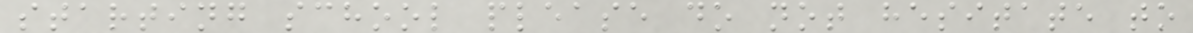starting school please do not hesitate to
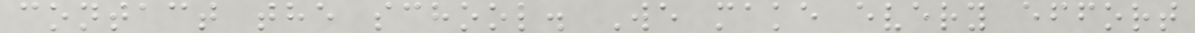contact the school. We make every effort
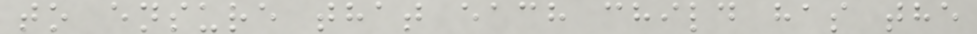to ensure that each child has the
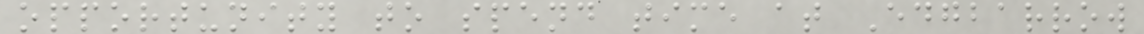opportunity to spend time at Edgbarrow
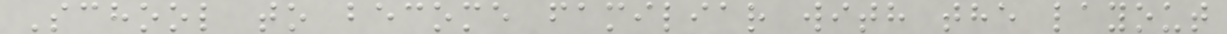School to become familiar with the layout
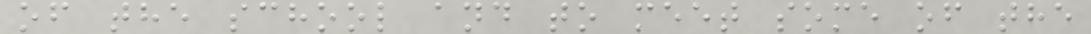of the school and to meet some of the
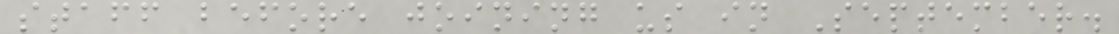staff before joining us in September.
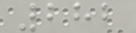282
